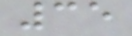35
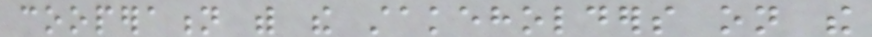cooperation with the stakeholders on the
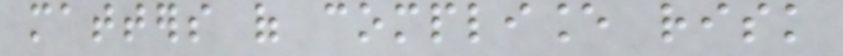matters of compliance risk
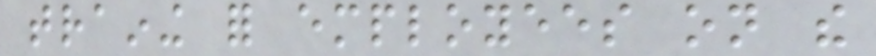training for employees on the
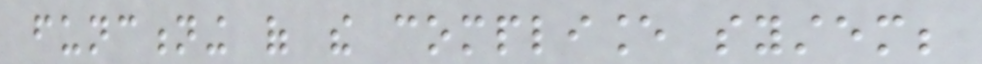functioning of the compliance system;
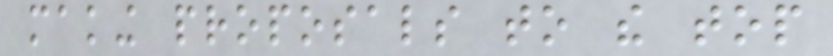making proposals to the top
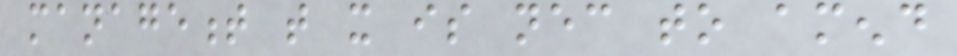management that it is necessary to amend
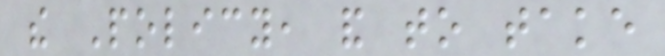the Policy, and to take
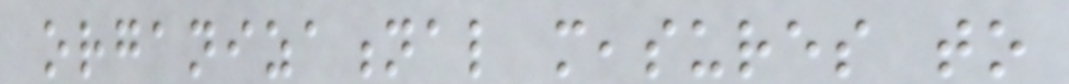organizational measures to
